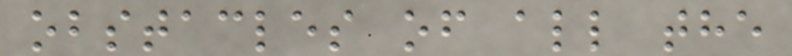obstacles of all the
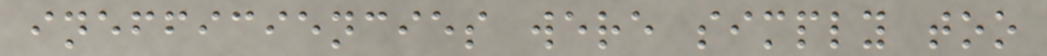inefficiencies were simply too
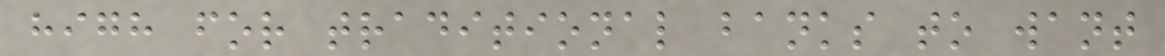high for traditional banks to want
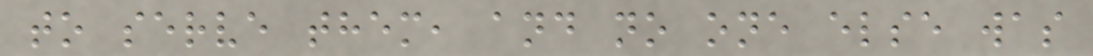to serve them, and no one else was
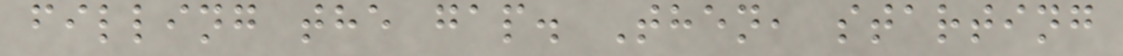filling the gap. Then, starting
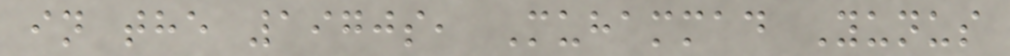in the 1970s, Muhammad Yunus
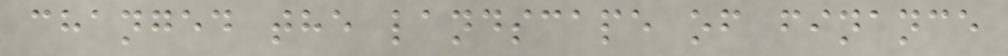changed the landscape of finance
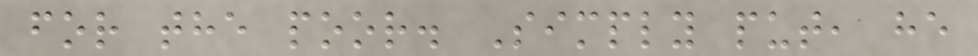for the poor. Simply put, he
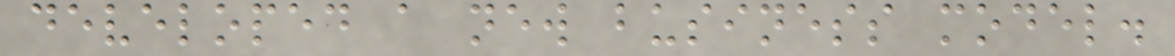developed a new business model.
